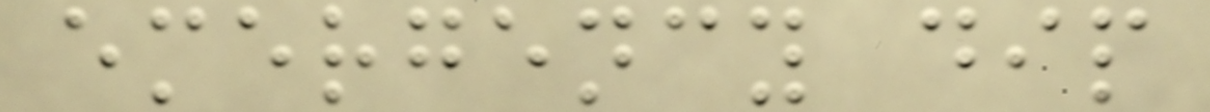emergency dip
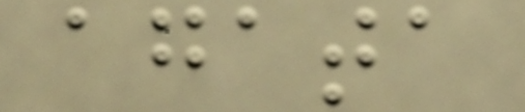agata
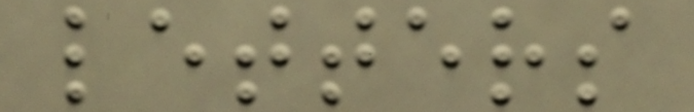letters
